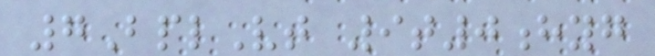7BplVt 9t0hyg
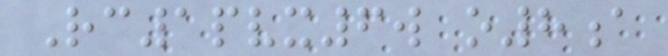Rc1pvx6w o8a
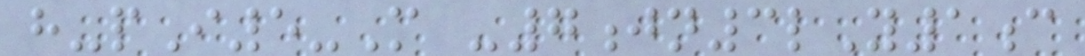h-pI5-M -7jn3lY1c
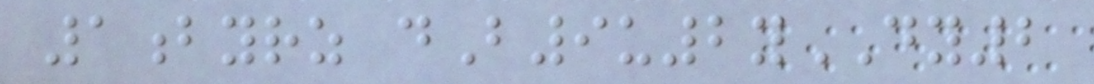1byrz dB9u2yDY2
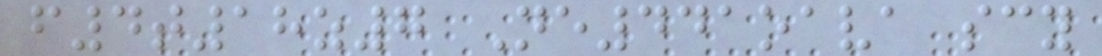f4t18z7 Ne441oava scy
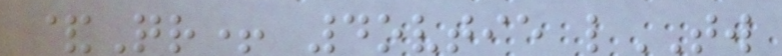&Qr+ 4ovtie lTW
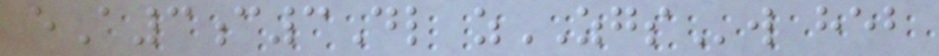eA3c3Dl zZGSw heb
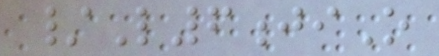/L6jiO
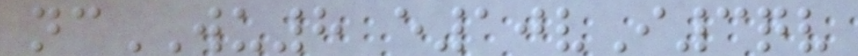ncWU8 e10vI3qv
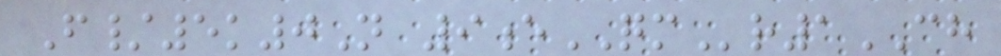F/5k0N 9eQMr1CH
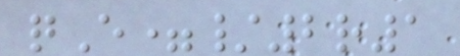qE=/2r1
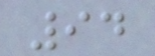94
